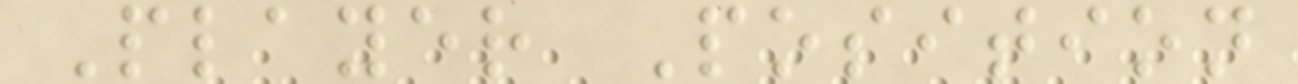Player Position
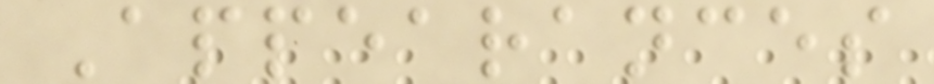Appearances
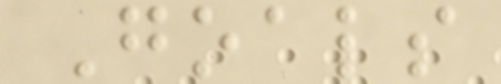Goals
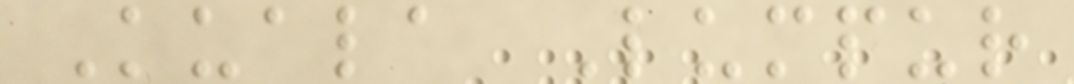Kuala Lumpur
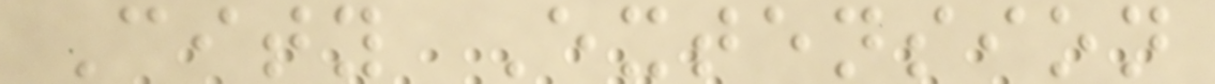City Extension
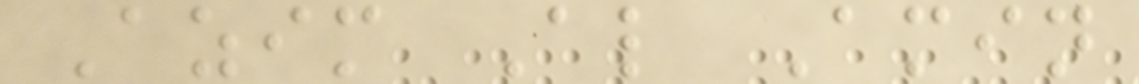Azim Al Amin
